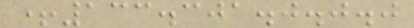+133.301.0.0.0
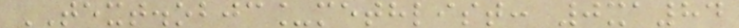TEXT.objc_methlist: 0xa84
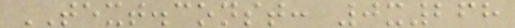TEXT.const: 0x268
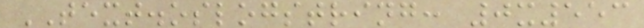TEXT.oslogstring: 0x553
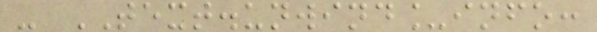- TEXT.unwind_info:
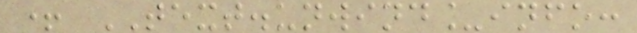+ TEXT.unwind_info:
